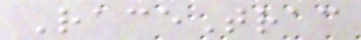RaceTrac
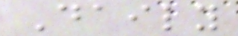Daily
